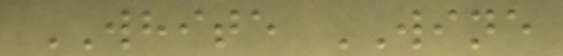WHITE WINE
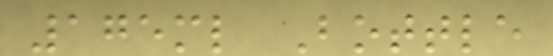175ml Bottle
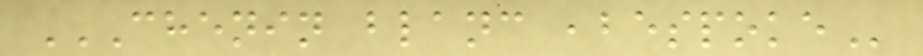CHENIN BLANC ,BESPOKE
